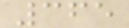365
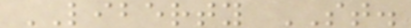LIBERTY ST.
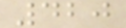420
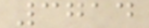3714
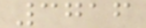3716
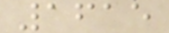1615
